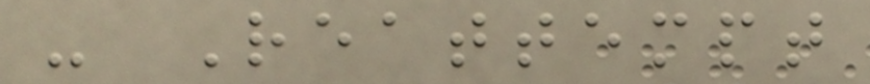- Reattempt
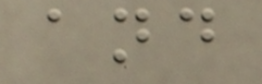and
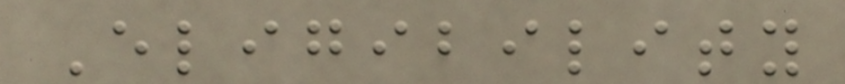Eligibility
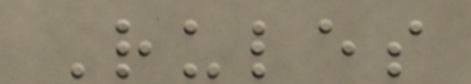Rules
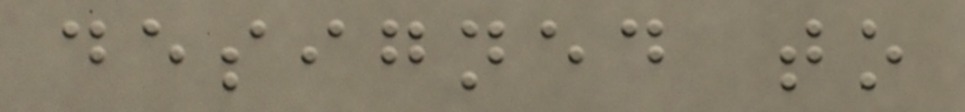designed to
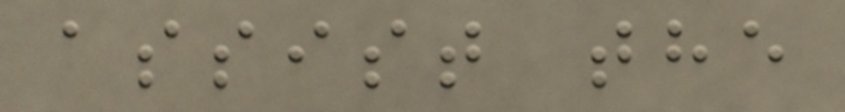assist the
